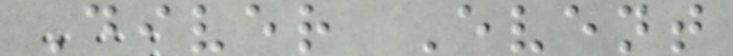Diver Event
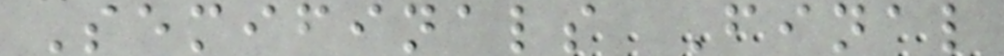Semifinals Final
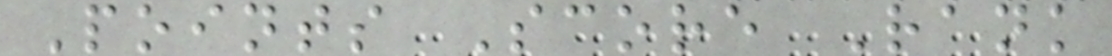Points Score Rank
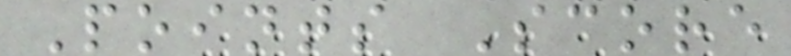Points Score
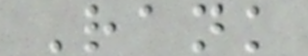Rank
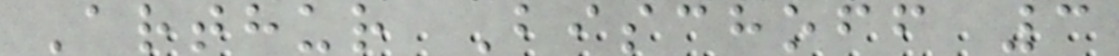Arthur Bischoff 3
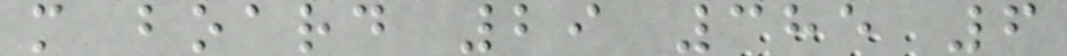m board 29 385 6
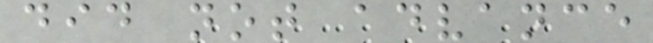did not advance
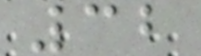32
